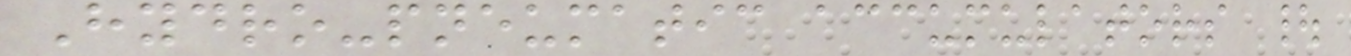Hydro-pneumatic accumulators |
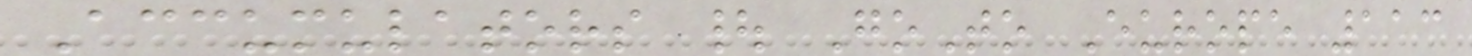Accumulators | GoTo Europe 113
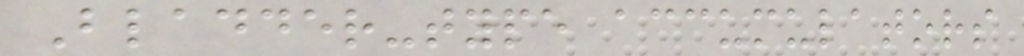Bladder-type accumulators
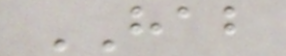HAB
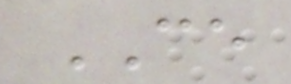CE
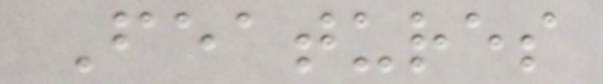Features
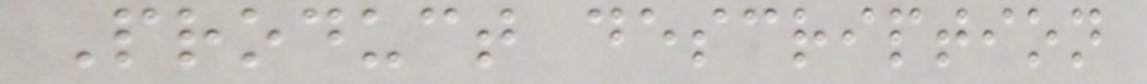Product description
